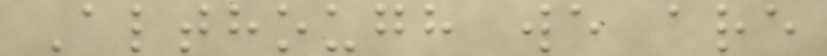Although we are
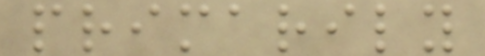primarily
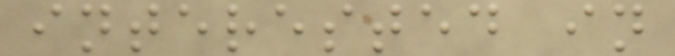interested in
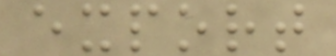export
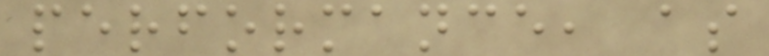performance, as
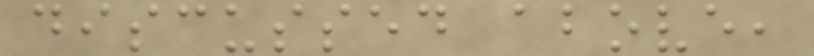discussed above,
